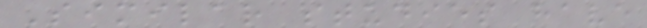Similar studies have
